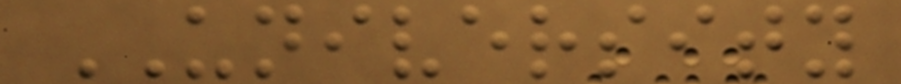UNIVERSITY
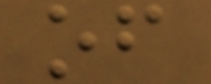of
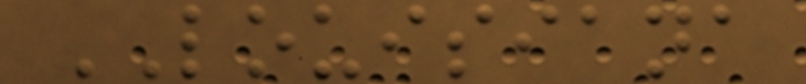LOUISIANA
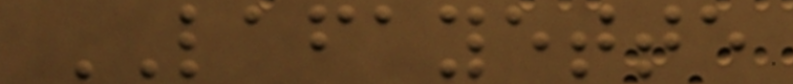LAFAYETTE
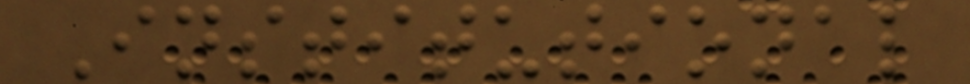Institutional
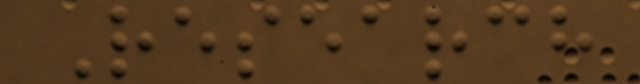Research
